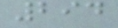294
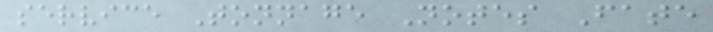service Tonnage Notes Fate
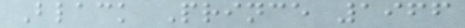Black Prince 1966
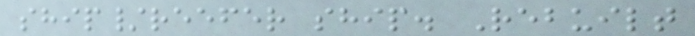ship/reefer ship. Rebuilt
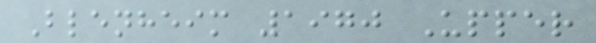Blenheim 1970 Upper
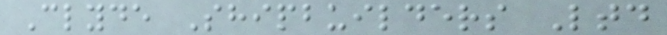Clyde Shipbuilders Ltd
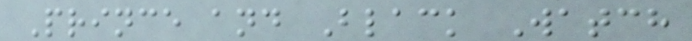Prince and Black Watch
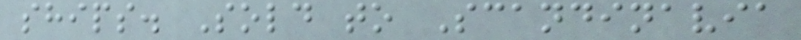ships. Sold to Scandinavia
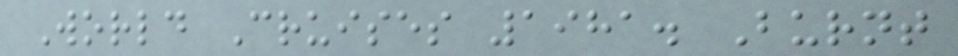World Cruises 1981. Burnt
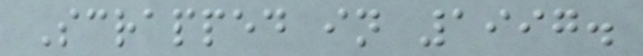Scrapped in 1997.
